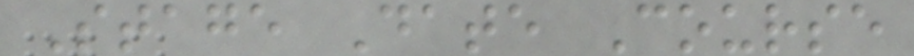Stage Date Course
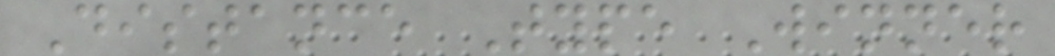Distance Type Winner
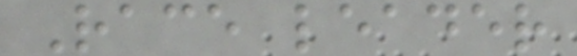Race leader
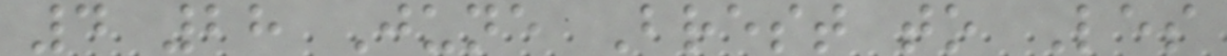4 28 June Brest to Les
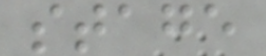stage
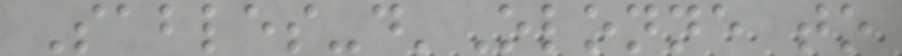Sables-d'Olonne to
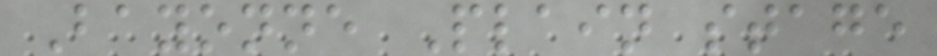Bayonne Plain stage
